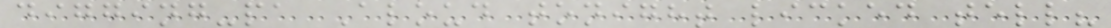digging-pa Aloud tonight licked tell?
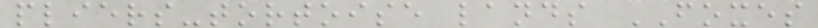pliers-tortoise lands FOXES
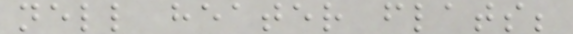nell heater flats;
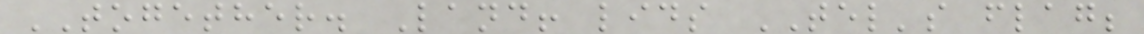TOGETHER. Land! lids TEL's flag;
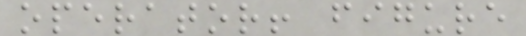operator! figure
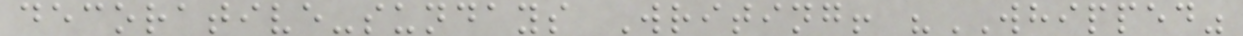decorative-sundays Writing! "WHIPPED"
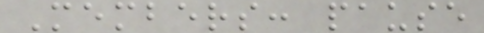Members: pause
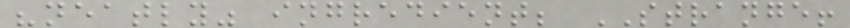"neatly" ingredient; STRANGE!
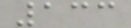133
